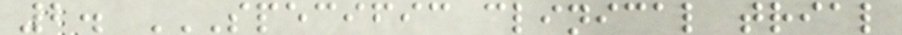2. SPECIFIC CLINICAL TRIAL
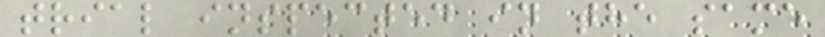trial inspected in the same
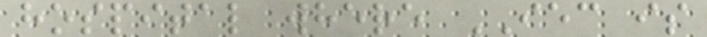hospital where IEC is
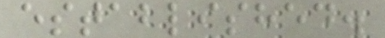established.
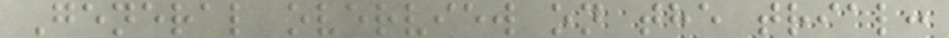General overview on the trial:
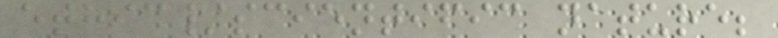ethic/scientific nature;
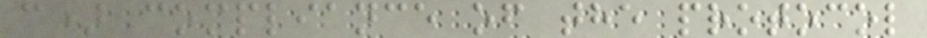c) compliance of the protocol
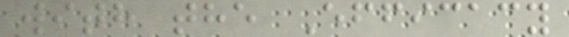with the Efficacy
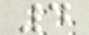4
